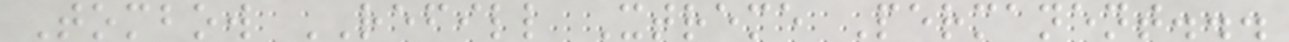Tombow REFILL Xtreme Permanent...
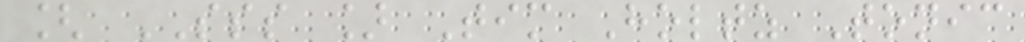[ SSS ] Tim Holtz Tonic
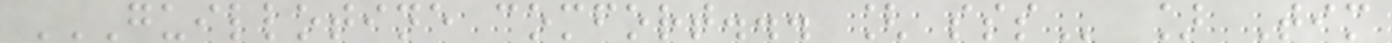GUILLOTINE COMFORT... [ SSS ] Tim
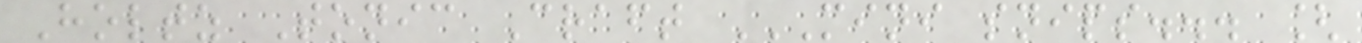Holtz Tonic Craft MINI SNIPS... [
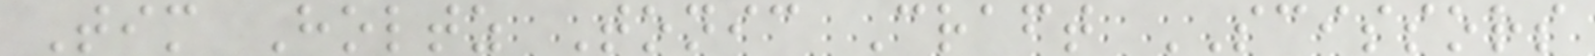Tim Holtz Tonic Craft SCISSORS
